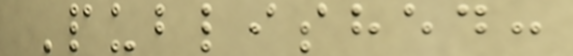Published:
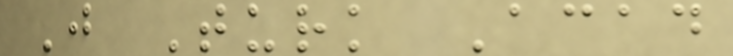J Turk Acad
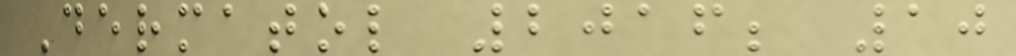Dermatol 2016; 10
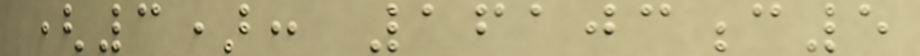(3): 16103c5
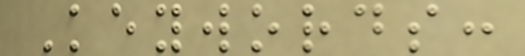Keywords:
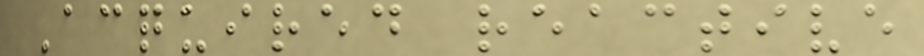Acquired reactive
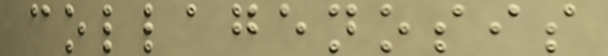collagenosis
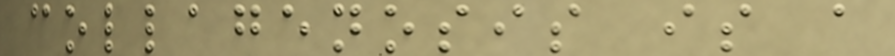collagenosis is a
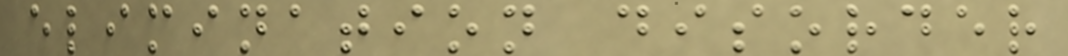elimination disorder
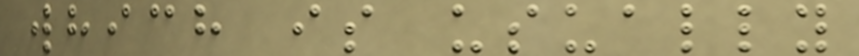which is usually
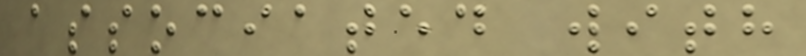associated with
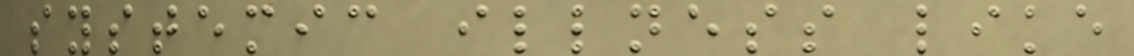systemic illness like
